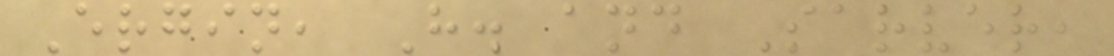Ergin, H. and Sarver,
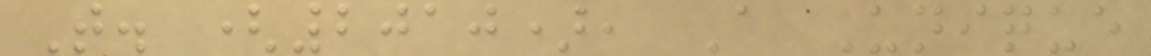T. (2010), A Unique
